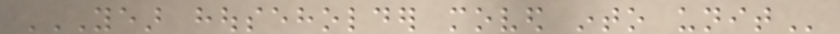YEAR HOUSEHOLDER MOVED INTO UNIT
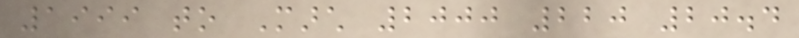1999 to March 2000 220 20.4
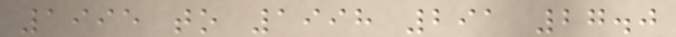1995 to 1998 291 27.0
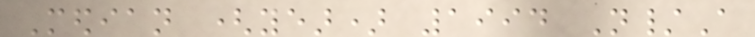Median (year) 1994 N/A
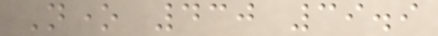None 430 39.9
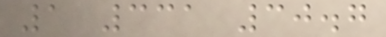1 331 30.7
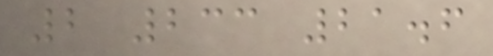2 233 21.6
